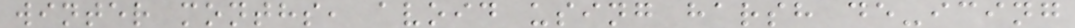winter months, avoid using harsh de-icing
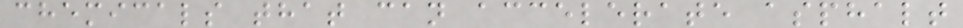chemicals that can accelerate asphalt
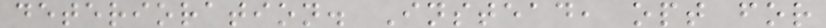deterioration. Instead, opt for
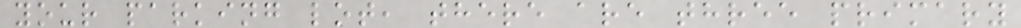your parking lot, there are three primary
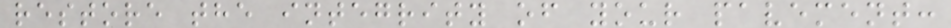restore the integrity of your pavement:
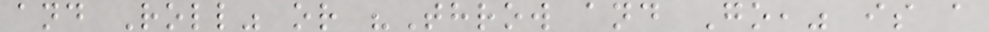and Roll" or "Throw and Go," is a
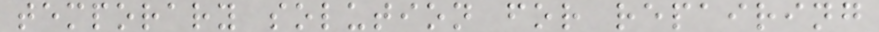temporary solution for repairing
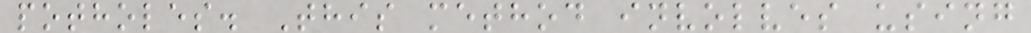potholes. This method involves using
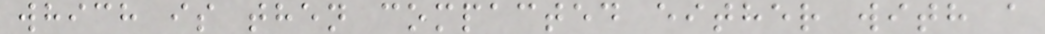which is then compacted either with a
